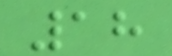18
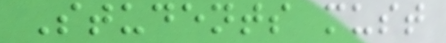Students must
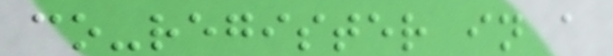co-register in a
